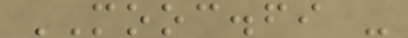MOOC.fi -
